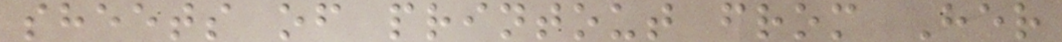sheets of printout from Her
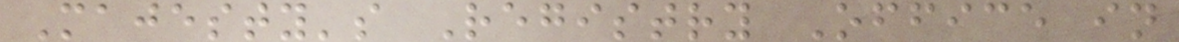Majesty's Registry Office in
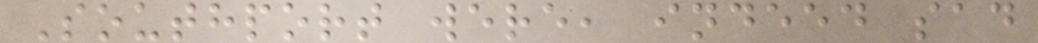Southport were, indeed sad
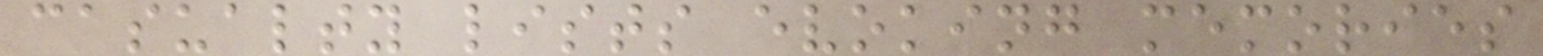casualty lists evoking memories
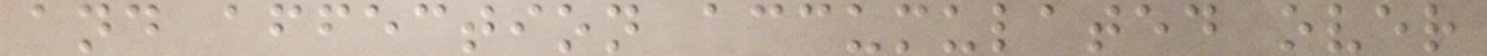and affection accumulated over
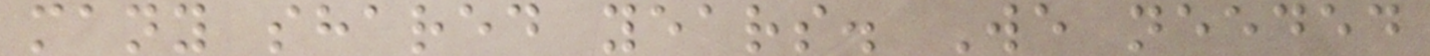many shared years. We needed
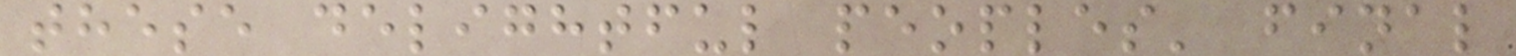these delightful peoples' final
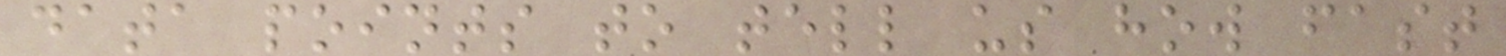data points to tell us how fast
